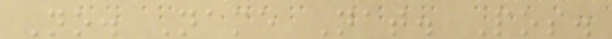No. Name Nat. Pos.
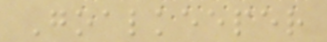Goalkeeper
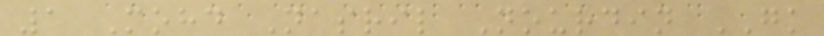1 Mohd Nasril Nourdin GK
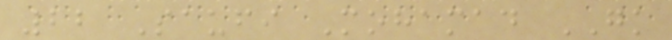22 Saufi Mohamad GK
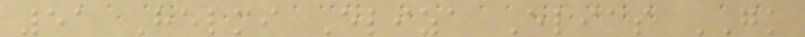51 Helmi Eliza Elias GK
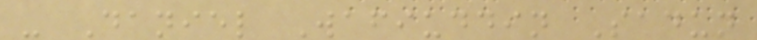- Daniel Wafiuddin Sadun
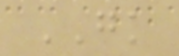GK
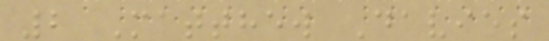2 Matthew Davies
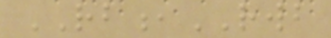RB,RWB
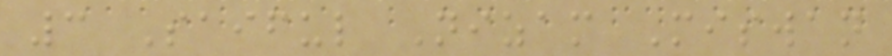3 Saiful Nizam Miswan
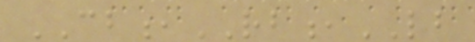CB,RB,LB
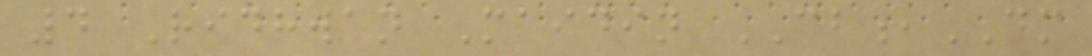4 Ridhwan Maidin CB,DM
